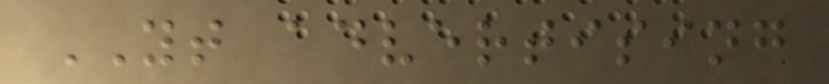YT advertising
